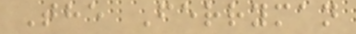The Ferryman
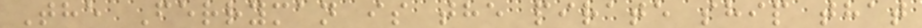The Ferryman is the pirate ship that
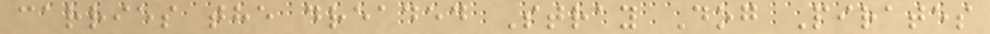carries the dreaded Stray Dog Pirates
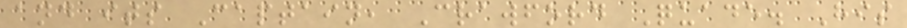and its Captain, Crawford Quade. His
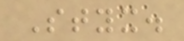Styx.
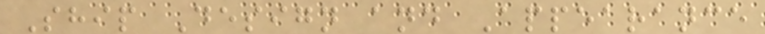Ship Design and Appearance
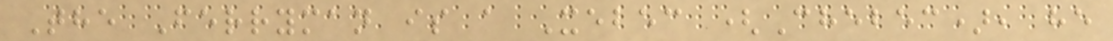The Ferryman is a Xebec (Chebec), he
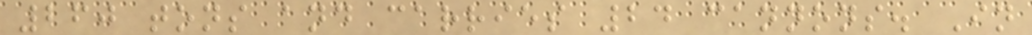260 tons and carries 24 cannons. In
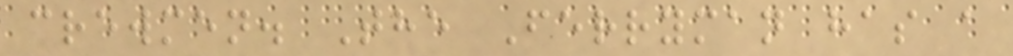crewmen. The Ferryman has a
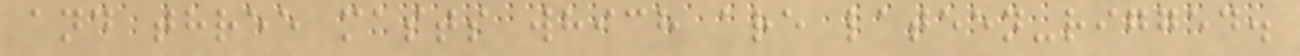and three masts which are lateen-rigged.
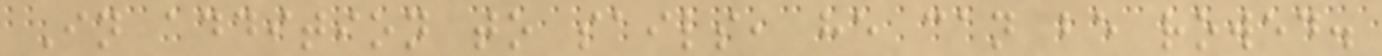In addition to sails, he can be rowed.
